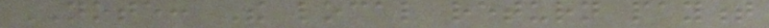NOTE: The local return payment
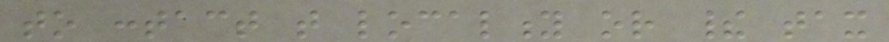to contact that locality or their tax
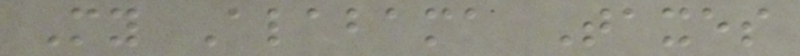My Alabama Taxes
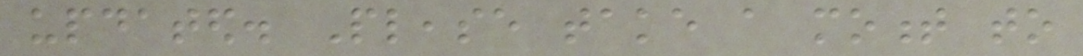updated. Please take a moment to
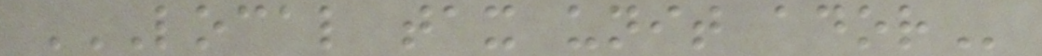LOCAL TAX UNIT ADOR
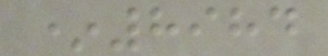*8984
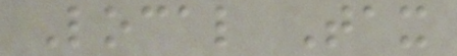Local Tax
